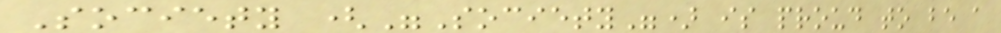Society ("Society") is proud to be a
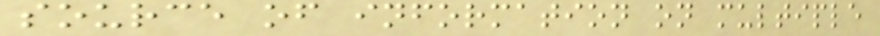source of information on multiple
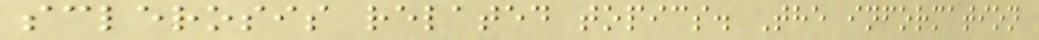sclerosis related topics. The information
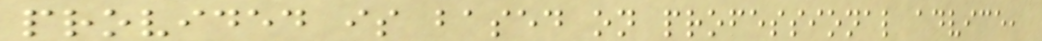provided is based on professional advice,
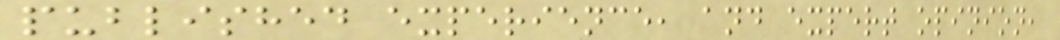published experience, and expert opinion,
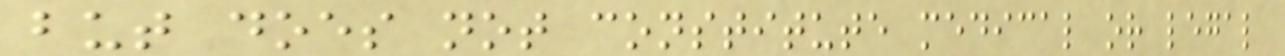but does not constitute medical or legal
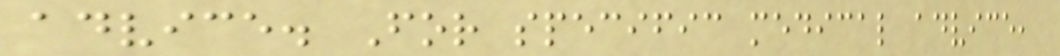advice. For specific medical advice,
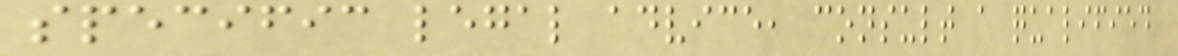specific legal advice, consult a qualified
